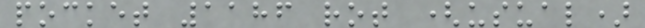pocket 1186 rot (usual)
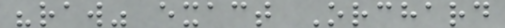"raw" exact Orchard
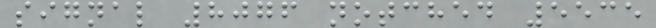signal 8076 notched 5535
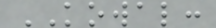KOWAL:
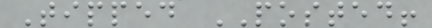Tipped POSTED!
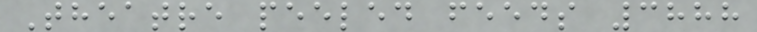Theatre peeled feeds 3888
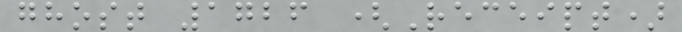ghost 1726 (Receipt)
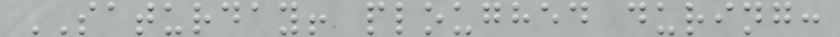SATURDAY! ploughed during:
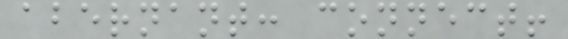abernant: connect!
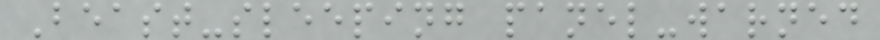Beast-sleeping panel-warned
